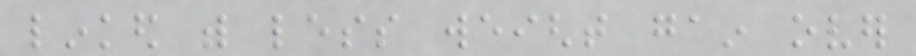linked with less weight gain over
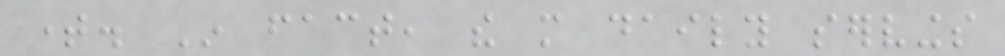time. In fact, the more daily servings
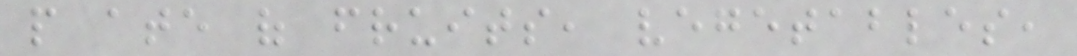people ate of fruits, vegetables,
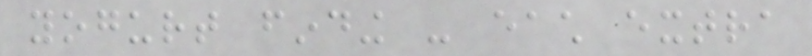yogurt finding - each extra
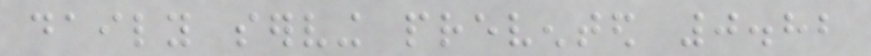daily serving prevented 0.82
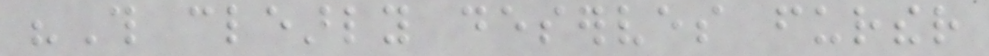"This clearly deserves further
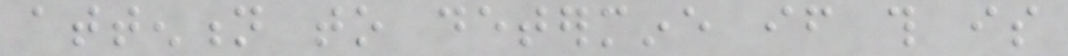attention to determine if this is
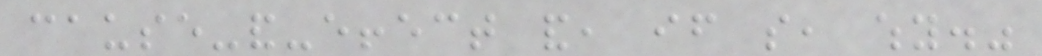cause-and-effect and, if so, why."
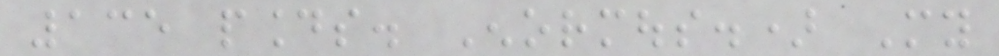135 pounds. Enormous.) My
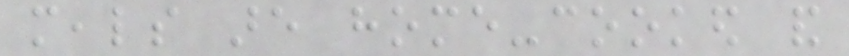meals are home-cooked and
